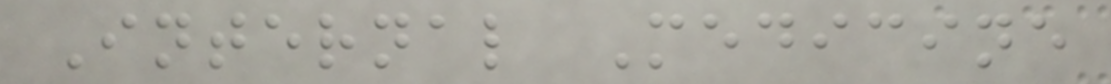Internal Medicine
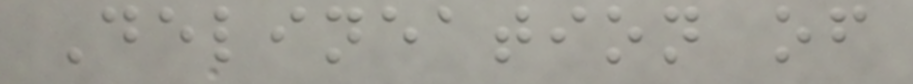Delineation of
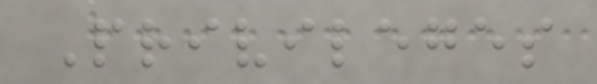Privileges
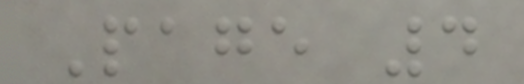Page 4
